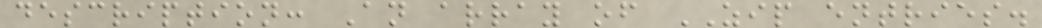description: An array of ZIP entries.
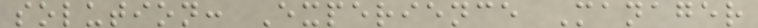solution: Experience Manager
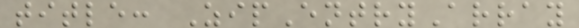title: ZipEntryArray
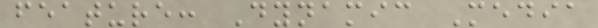feature: Dynamic Media
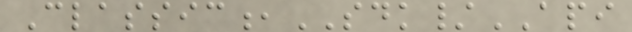Classic,SDK/API
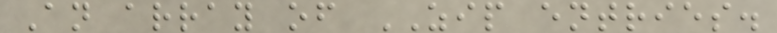An array of ZIP entries.
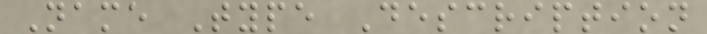Name Type Description
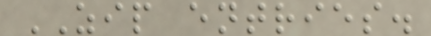ZIP entries.
